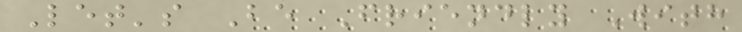Let's Be Friendly With
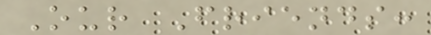Our Friends:
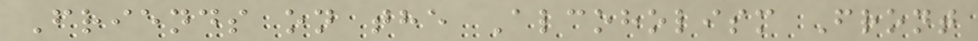Friends on the Alcoholism Front
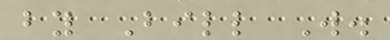by Bill W.
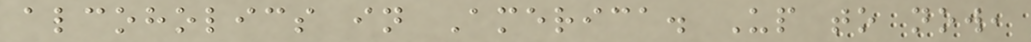alcoholics in America. Up to now,
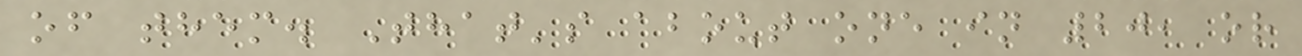of them. That's about one in 20, or
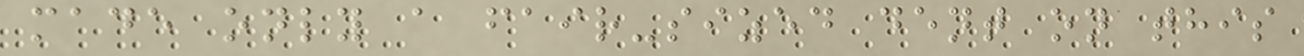made only a fair-sized dent on this
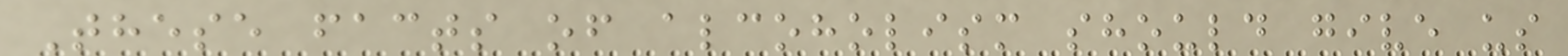These facts of alcoholism should give us
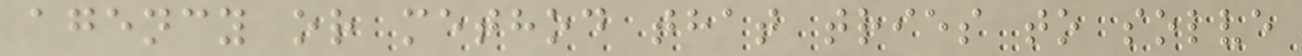agency or method that tries to solve
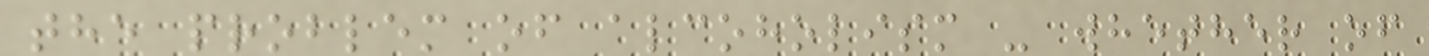the problem of alcoholism - whether of
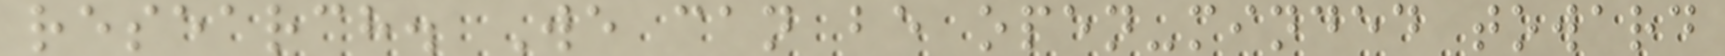research. We can be open-minded toward
